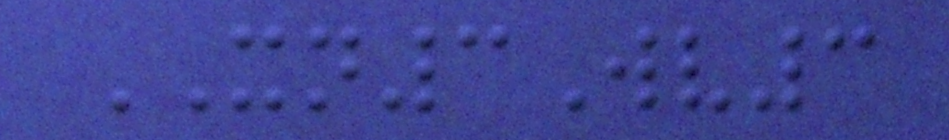XN3Wv3
